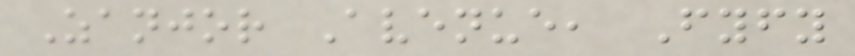Zanjor Avenue, Fyfy
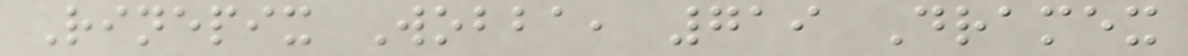Rinepix Wobba, 719 Dramex
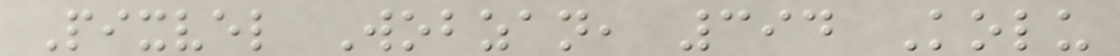Pixvel Wobzan, 394 Kolu
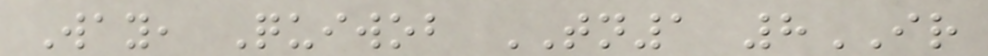Way, Quiwob TN1 8IR
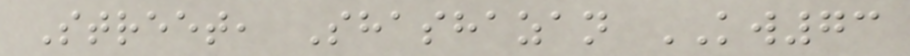Street, Shashazan KW73
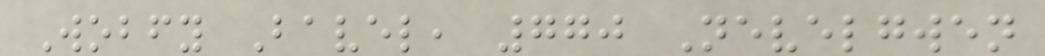Wobfy Bavel, 770 Nevelgwen
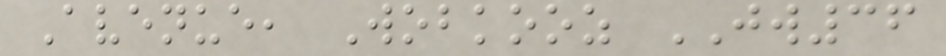Avenue, Wobkooz JW36
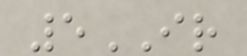5IR
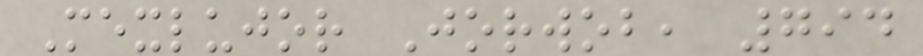Mexlujor Jorwob, 794
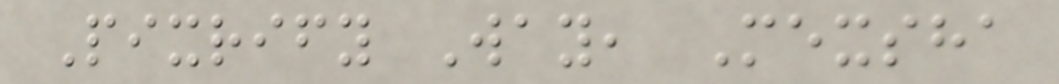Pixrify Way, Mexsha
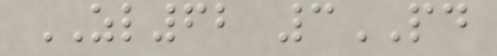ZL62 3PD
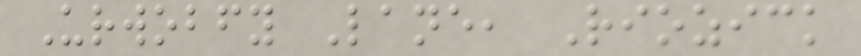Urwobfy Lane, Riozick
